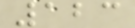123
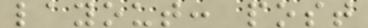layout: post
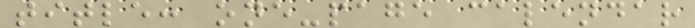title: one-page calendar
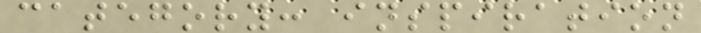category: inspiration
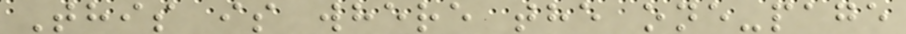This is where the one-page
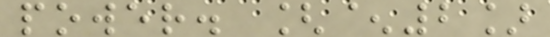power. [^2]
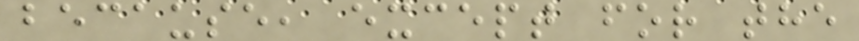because, except for the
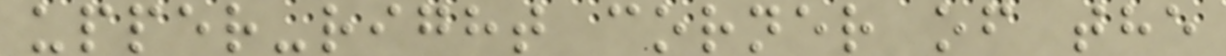upper-right corner of the
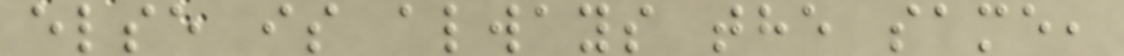else is always the same,
